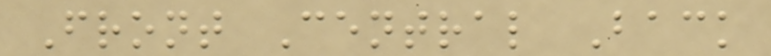Front Central Back
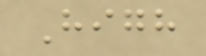High
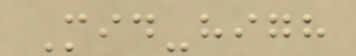Mid-high
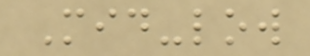Mid-low
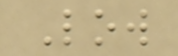Low
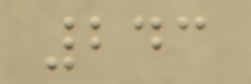243
